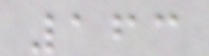163
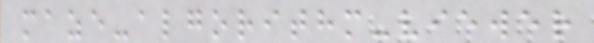maze-algorithm-viewer
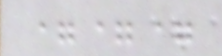===
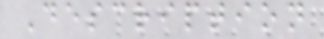Description
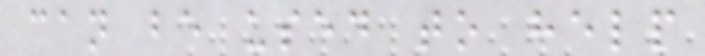can be used to help
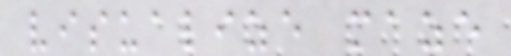visualize maze
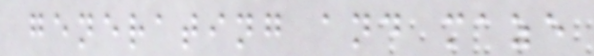generating and maze
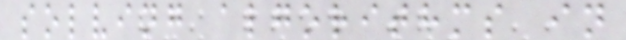solving algorithms in
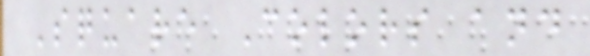Square Colors and
